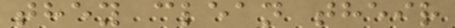they clean their
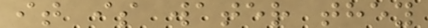it is water they
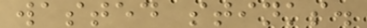wasted stinks.
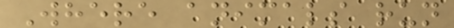Where animals run
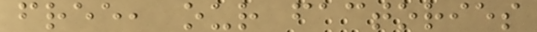free, our factories
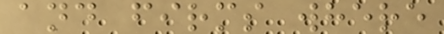and firms where
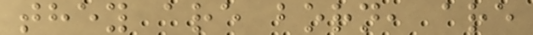they are born, are
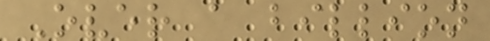Over a billion
